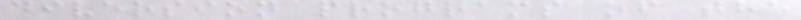diversion programs of the
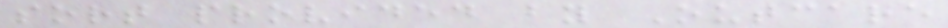sort provided by Outcare
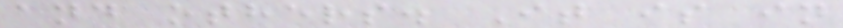and others. It is in
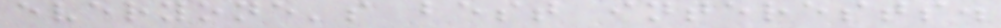everyone's best interests.
